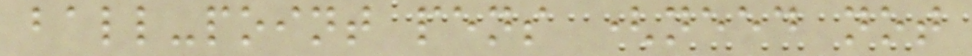ball-point pens (need not
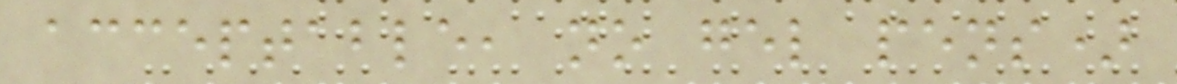acceptable, no gel pens)
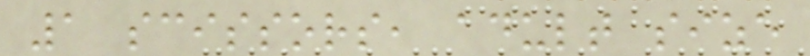1 scissors, adult size
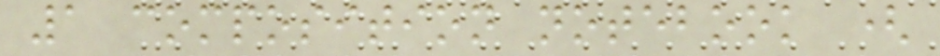1 composition notebook (
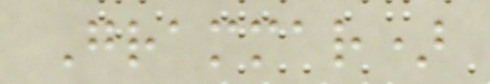Grammar)
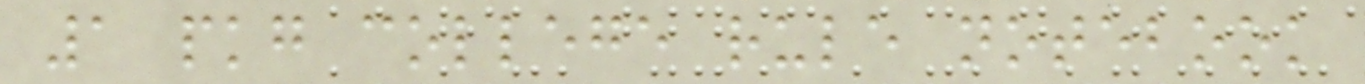1 pkg college rule notebook
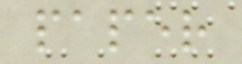paper
